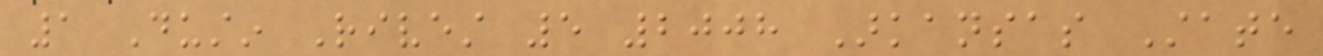1 Dustin Rivest 5 2008 Arkansas State
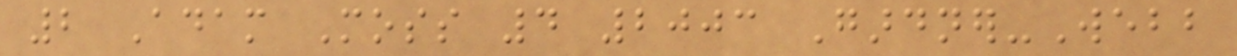2 Adam Moss 4 2003 Gardner-Webb
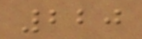220
